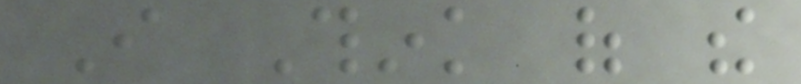I Think of the
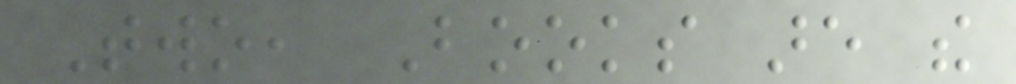Two, Books are the
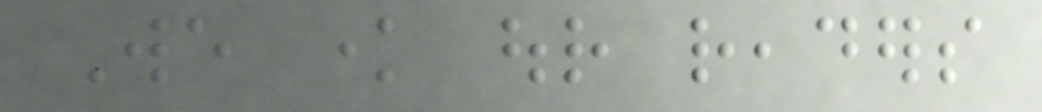We know our readers
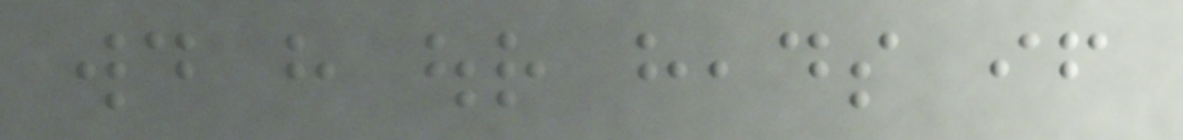would have our heads if
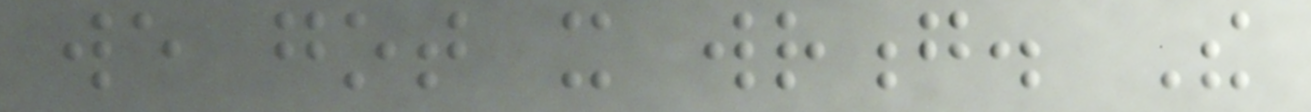we got it wrong. The
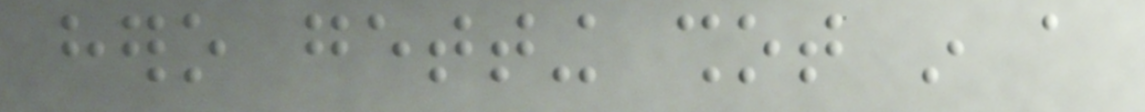hero getting shot in a
